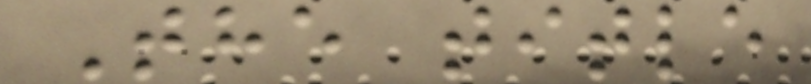The title
